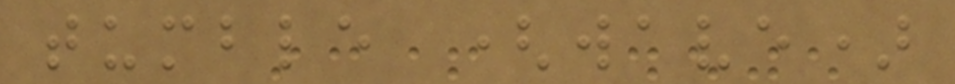tumble (wave)
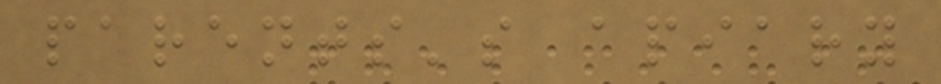parents's apiary
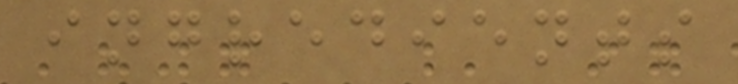ingredients
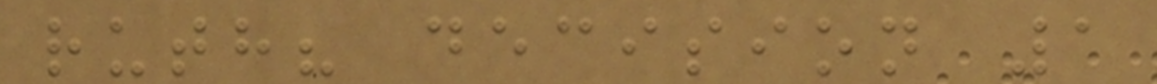ruth? decision 1
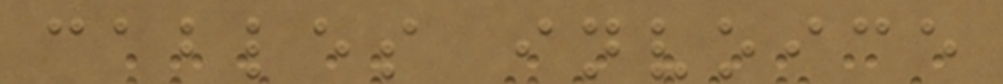cables invoice
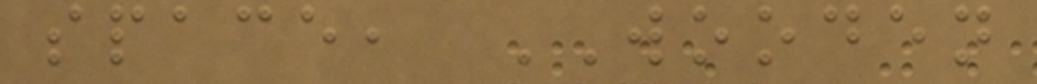space, WOODEN
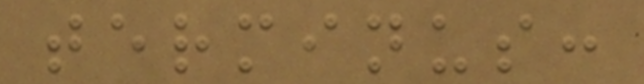terminus:
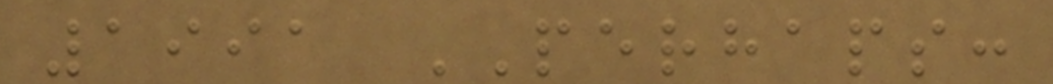1991 PERHAPS:
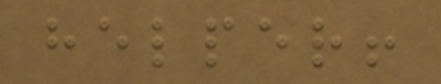helper!
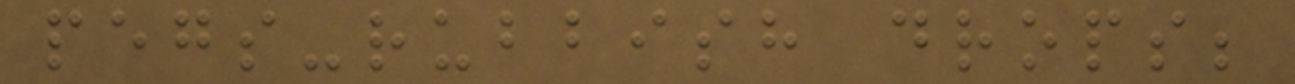pegs-rubbish drops;
